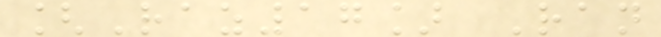[Raz17] Ran
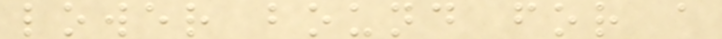lower bound for a
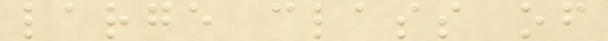large class of
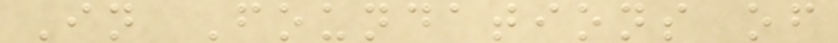In Foundations of
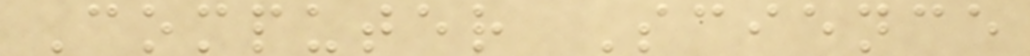Computer Science
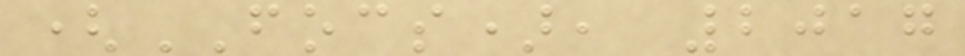(FOCS), 2017
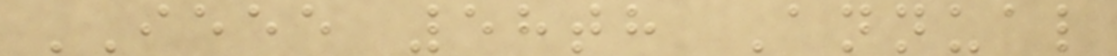IEEE 58th Annual
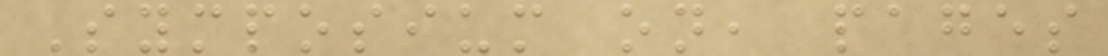Symposium on, pages
